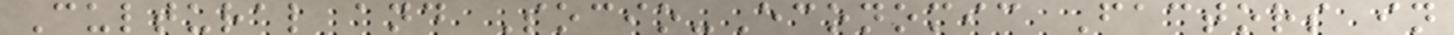Cultural and Socio-Economic Factors in
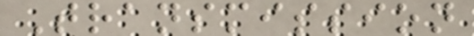Transmission
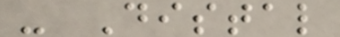- Distal
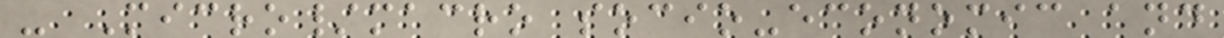- Micro/macro socio-economic and
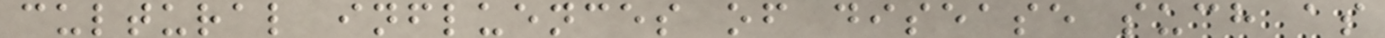cultural influences of disease such as
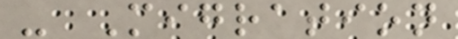- Migration
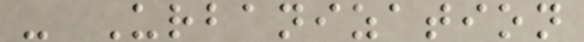- Urbanization
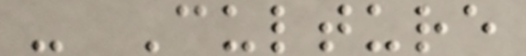- Culture
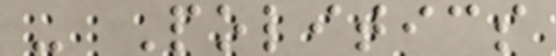- Politics
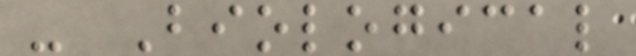- Biological
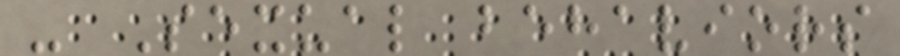- Sexual behaviors
